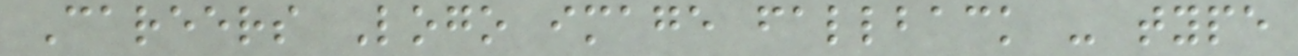Careers Logo image fallback - type
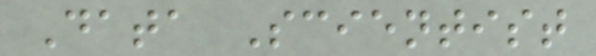Data Scientist
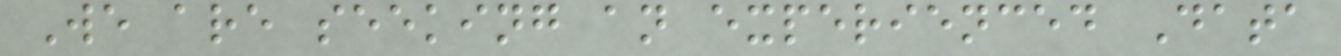We are seeking an experienced Data
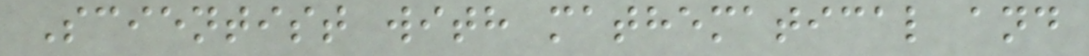Scientist with mathematical and
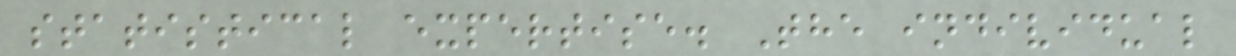statistical expertise. The individual
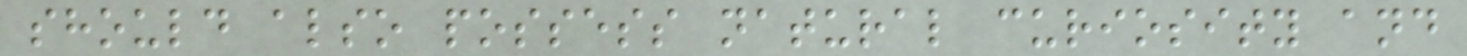should also possess natural curiosity and
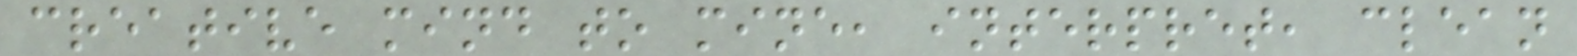creative mind to mine, interpret, clean
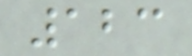123
